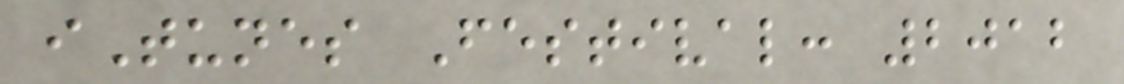iTunes Festival: 2012
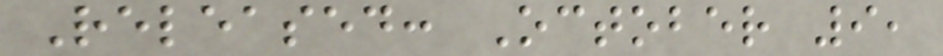Released: October 9,
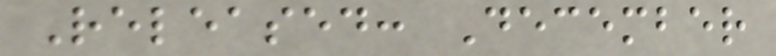Released: December
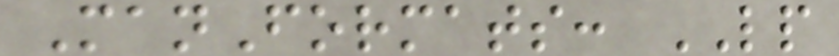ManFormats: LP
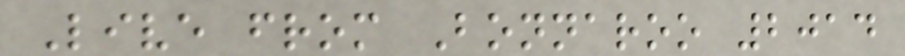Live from Bonnaroo 2014
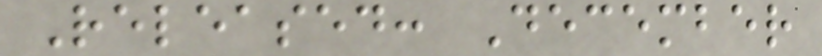Released: December
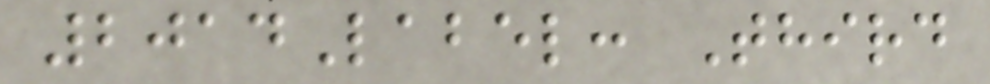2014Label: Third
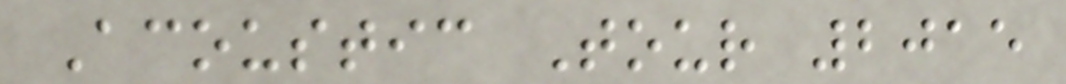Acoustic Tour 2015
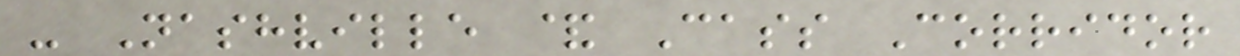- Nashville & Cass Corridor
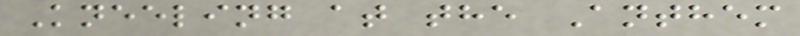Kneeling at the Anthem
